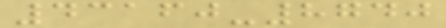43160-8740
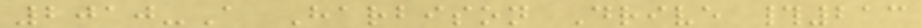2010-A Harbison Drive #213
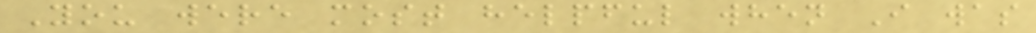You were most helpful when I was
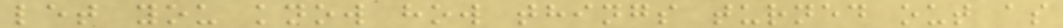let you know how things turned out as
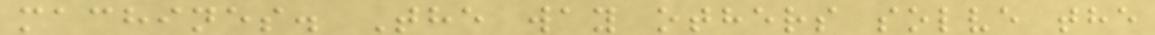machines. The way others solve the
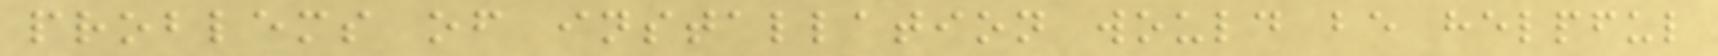problems of installation would be helpful
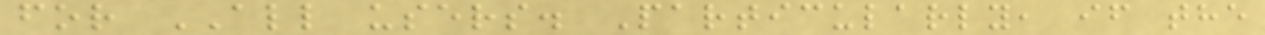for ALL users. Particularly, if the
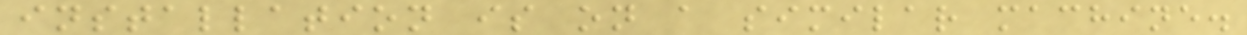installation is on a similar machine.
